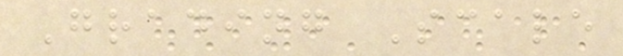Grading Scale
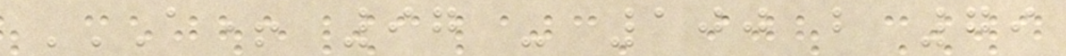A+ 97 - 100 B 79
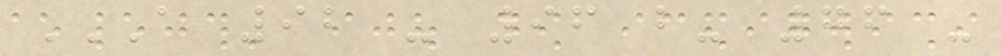A 92 - 96 B- 76 -
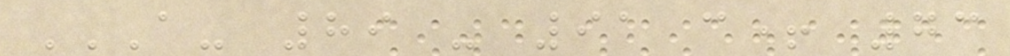A- 89 - 91 C+ 73
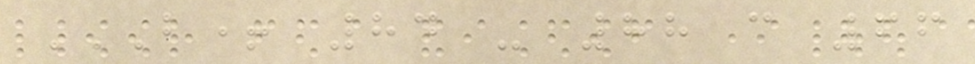B+ 84 - 88 C 66
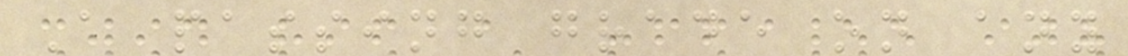A passing grade on any
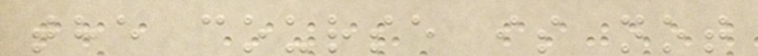the course is not
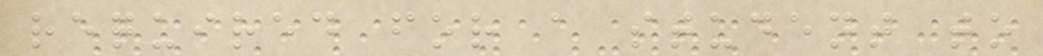required for a student to
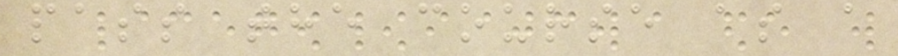pass the course as a
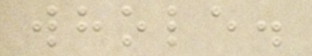whole.
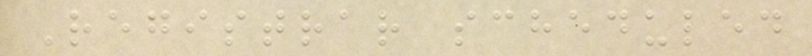Registrar scheduled
